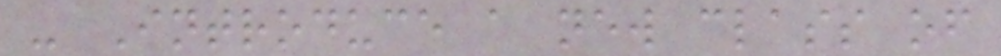- Introduce a new class of
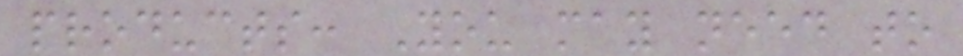products: You may need to
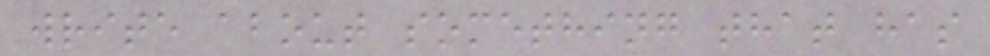write about something that has
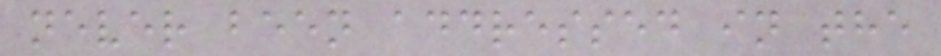never been addressed in the
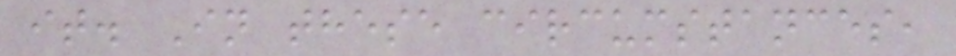it. In these circumstances,
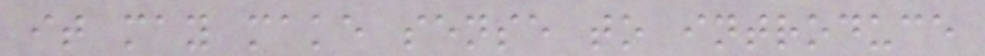it may make sense to introduce
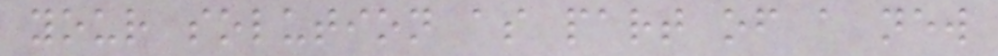your solution as part of a new
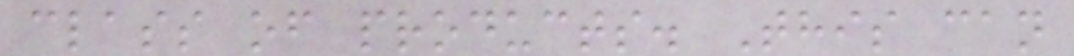class of products. This can
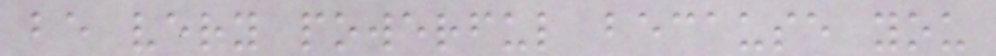be very powerful because you
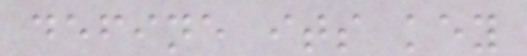define its key
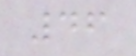46
